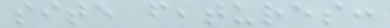site features:
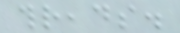threads.
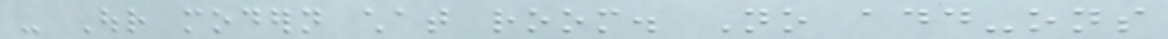- Our modern chat room. No add-ons
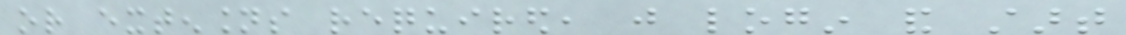or extensions required, just login and start
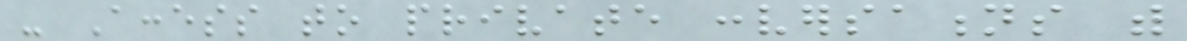- Access to private conversations with
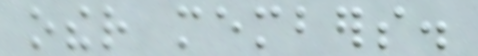other members.
